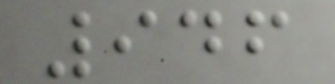946
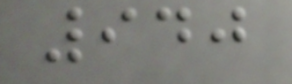940
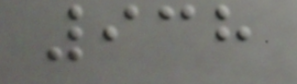938
